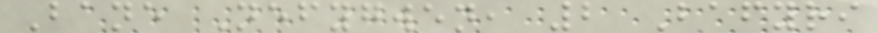Bane Nefygwen, 2 Bafyri
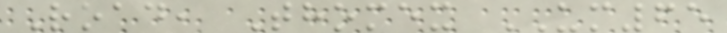Road, Thomex UM65
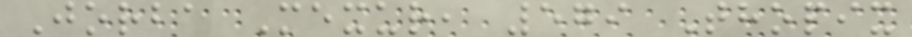Jorba Mexur, 579 Thopix
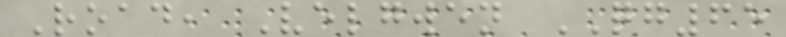Road, Velgwen QG65
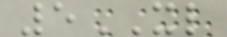5XL
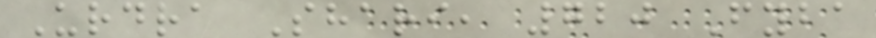Urdra Shari, 720 Fyba
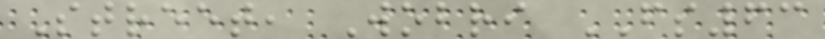Street, Wobri FS63
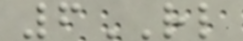6RL
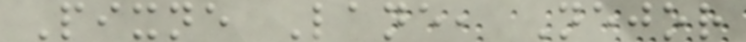Pixne Lane, Nejor
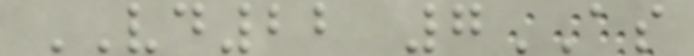VD22 7AS
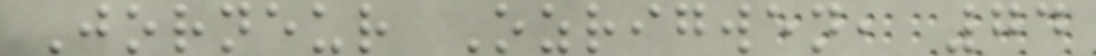Jorneur Ozrigwen, 74
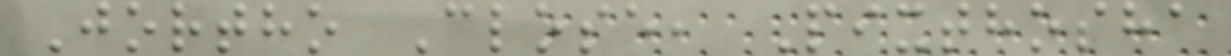Jortho Close, Pixthosha
